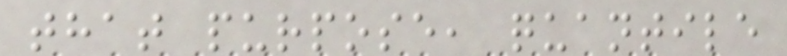that purpose, quantile
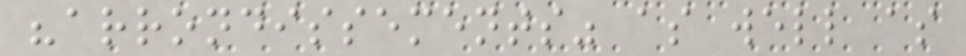"arrondissements" as well as
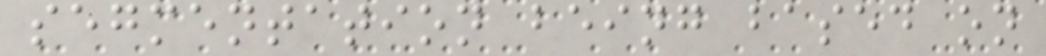segmentation being based on
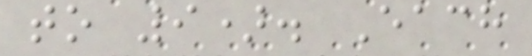to 9). Each
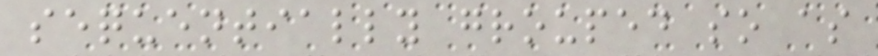sequentially grouped so as
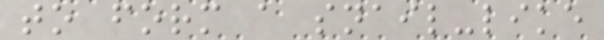to form a snail-like
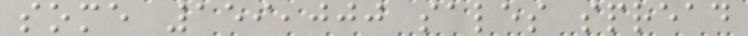some 159,000 sales spread
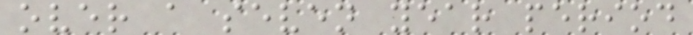over a seven year period
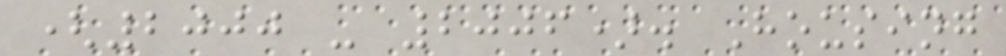(2000 - 2006). Housing
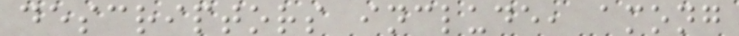descriptors include, among
